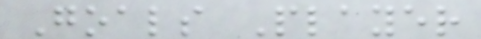Goals Player
